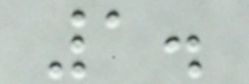1.
